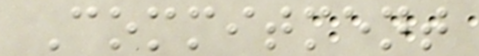Commitment
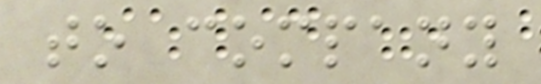to company
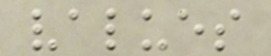values
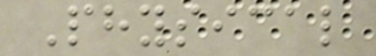Physical
